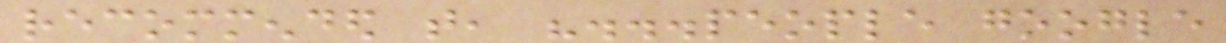recommended that, "...people google
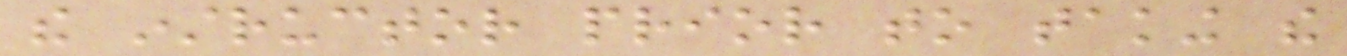the instructor prior to taking the
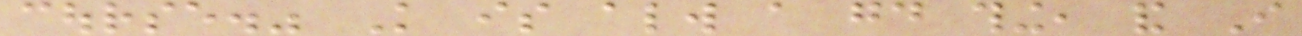course." Knowledge is always a good thing, and I
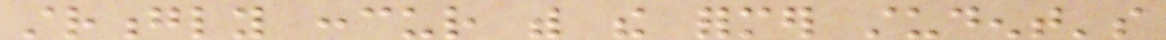strongly concur with the former student's
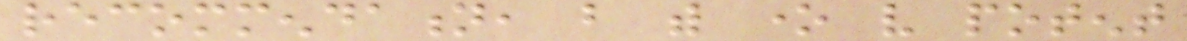recommendation, but with one very potent
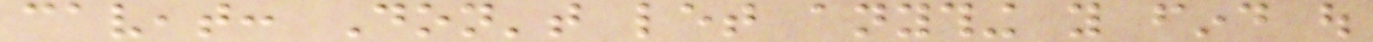caveat: Don't let anything you find out
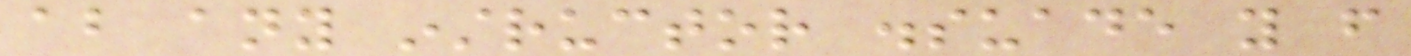about any instructor dissuade you from
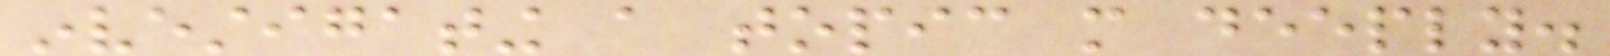investigating a topic more deeply.
